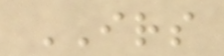IRS
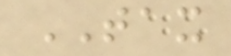TAX
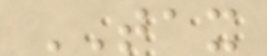TAX
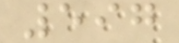597
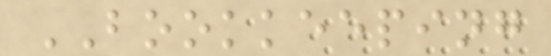BOOKKEEPING
